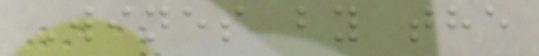Wines by the
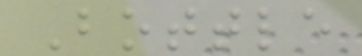Bottle
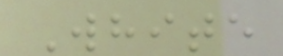White
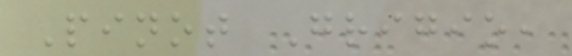Pinot Grigio,
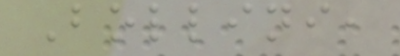Bollini,
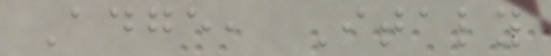Adge, Italy
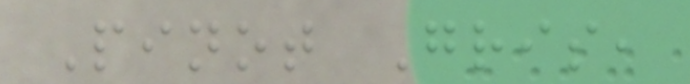Pinot Gris,
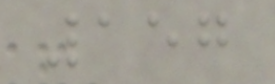157
